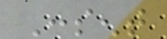Consent
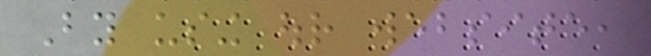By using our website,
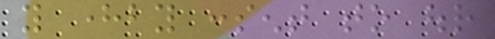you hereby consent to our
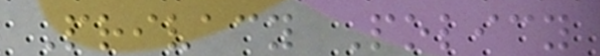Privacy Policy
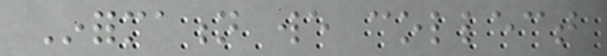Information we collect
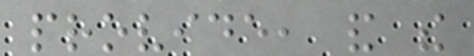provide, and the
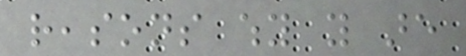reasons why you are
